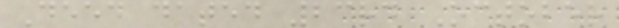Deed dated 23rd October
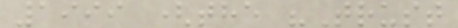1999 (the "Trust
